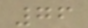76
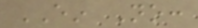EIN No:
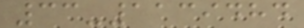33-1139484
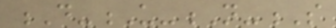D-U-N-S
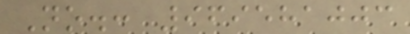No.: 969581003
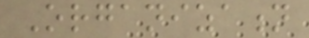Organization
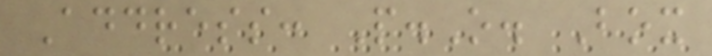Address: P.O. Box
